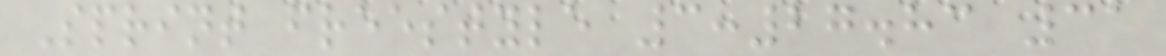Sprint freestyle 3:27.83 31
